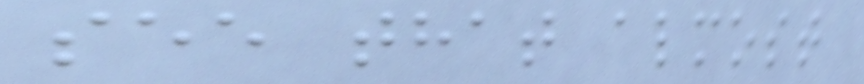see that almost
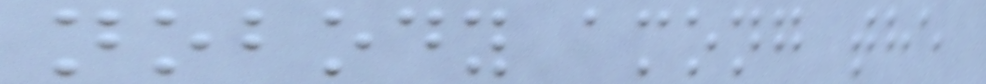nobody among the
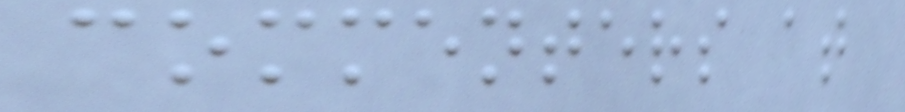commenters at
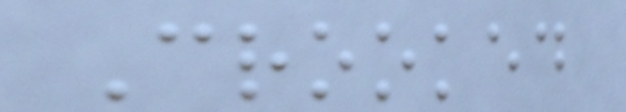Crooked
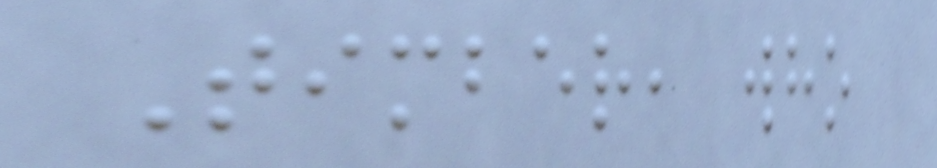Timber, who
